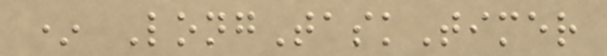* LongTaskTimer
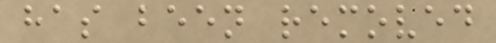has been removed
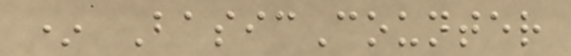* BasicCounter
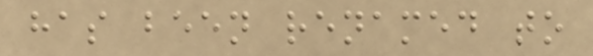has been renamed to
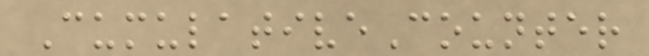CumulativeCounter
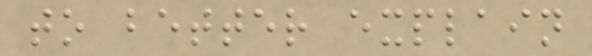to better explain
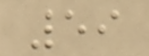59
